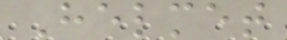Helmet
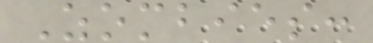Zombies:
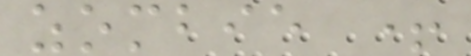zombie +
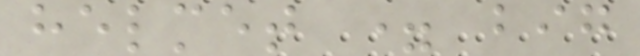helmet = big
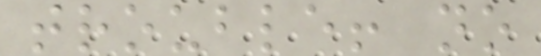trouble! no
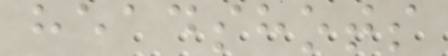headshots
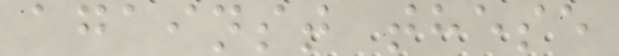against these
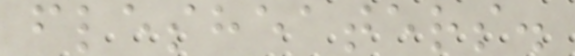flesheaters.
